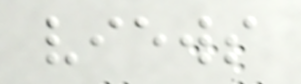views
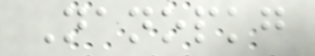Nanopkg
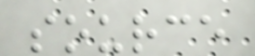source
